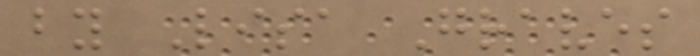by Lisa Graves
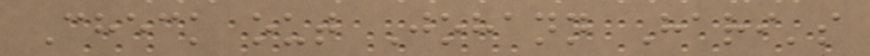Check out Johann Hari's
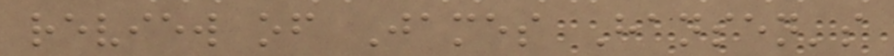review of James Hansen's
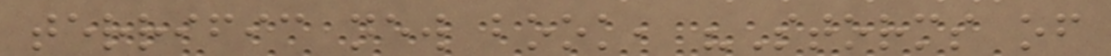terrific new book, "Storms of
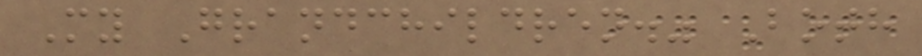My Grandchildren." Both
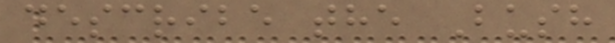describe the Bush
